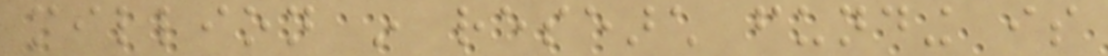million in research funding is
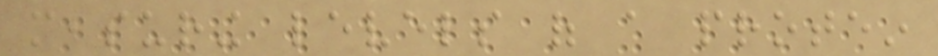measuring levels of a protein
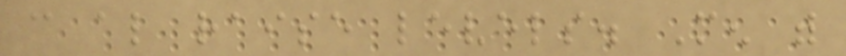can also raise levels. Men with
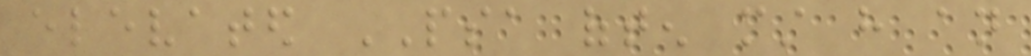elevated PSA often must have an
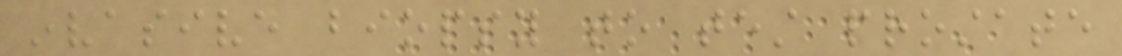invasive biopsy to test prostate
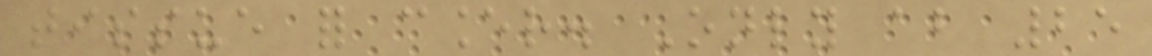tissue for cancer. Only about 25
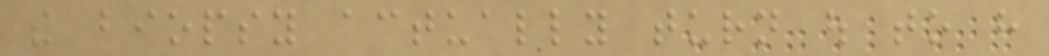the biopsy actually turn out to have
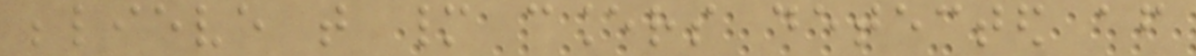believe that many cancers detected after
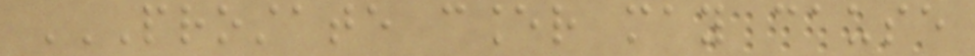PROSTATE CANCER MAY CAUSE
